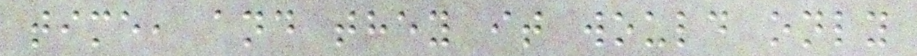time, and they it would only
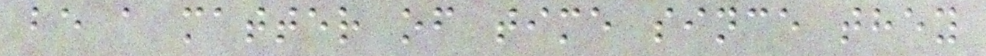be a matter of time since they
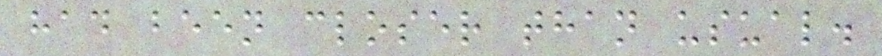had been closer than usual.
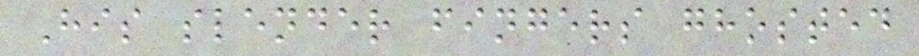His slender fingers ghosted
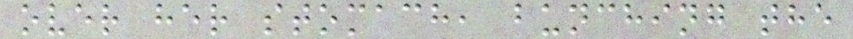over her stomach, bunching the
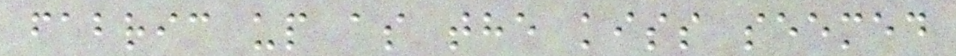fabric up as the kiss seemed
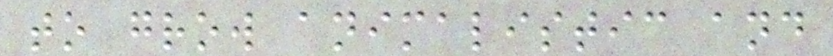to grow animalistic and
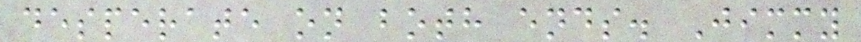desperate on both ends. Jimmy
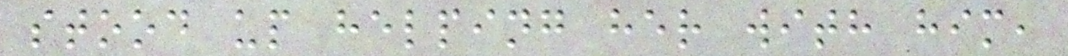stood up helping her with him,
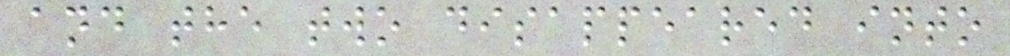and the two disappeared into
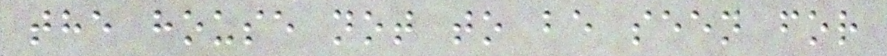the house not to be seen for
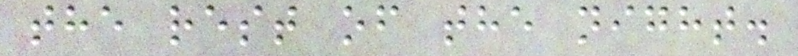the rest of the night.
